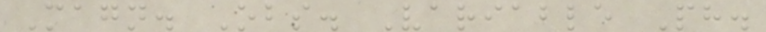Magn. Obs. Variable Ph.
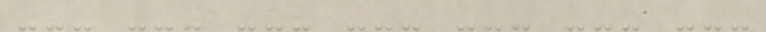--- --- --- --- --- --- ---
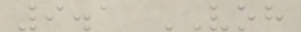9.1 VOH
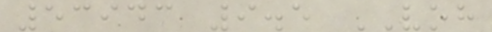53943 9.5 VOH
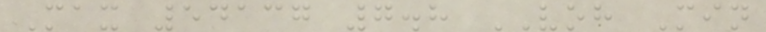Max 54137 7.8 VOH Min
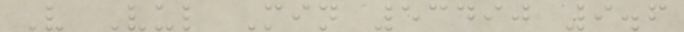V Vul Min 53490 9.6
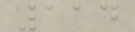114
